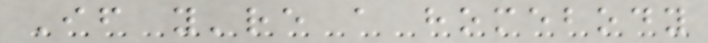If you're a homebody
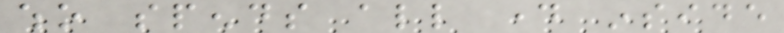who spends all day inside
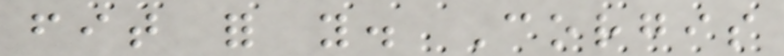fit for you. Corgis
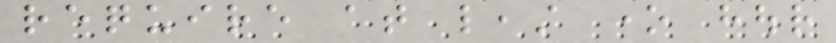require at least one hour
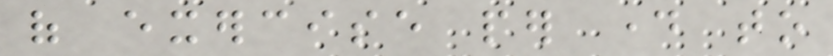of exercise per day to
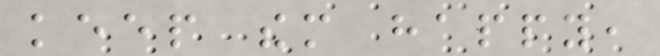keep them happy,
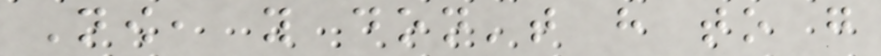Now, you don't have to go
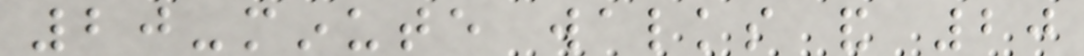20-minute walks and 20
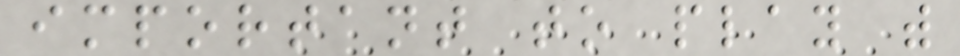important to play with
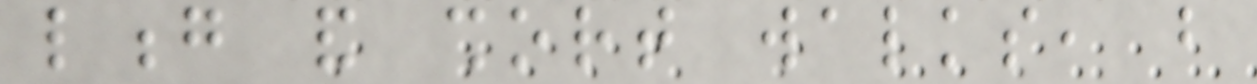long and short walks, but
